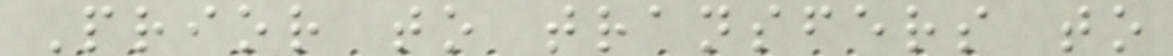Prior to transfers to
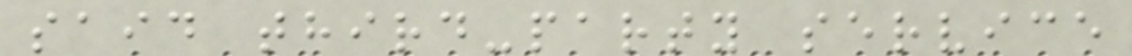said third-party service
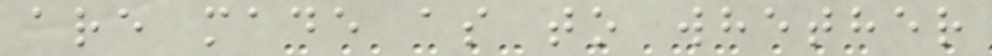are made as to whether
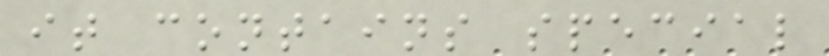it contains special
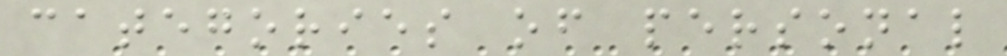categories of personal
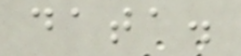data.
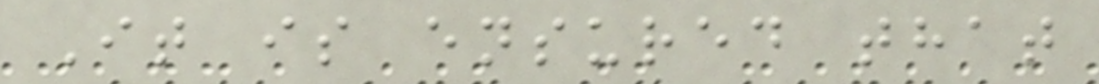It is ensured that
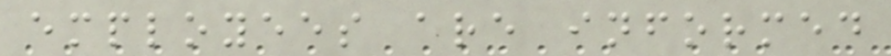employees are informed
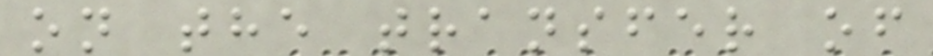on the transfer of
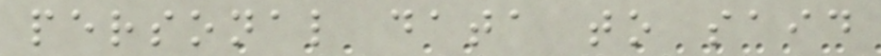personal data to said
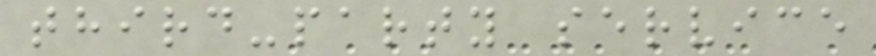third-party service
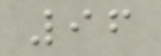96
